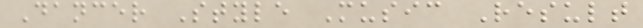Dancer Style Music Result
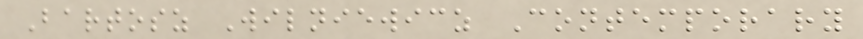Bartosz Wilniewicz Contemporary
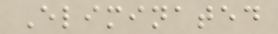Eliminated
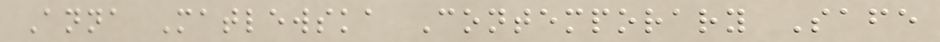Anna Matlewska Contemporary Safe
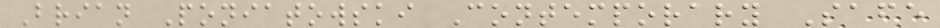Brian Poniatowski Contemporary Safe
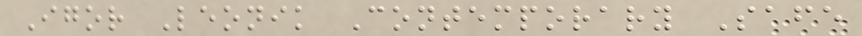Igor Leonik Contemporary Safe
